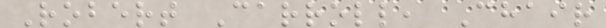Robert Carroll, Chair
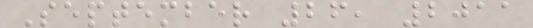September 26, 2011
